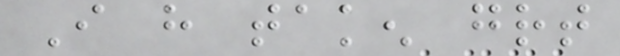I have taken great
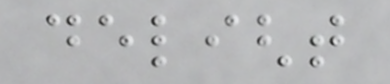delight
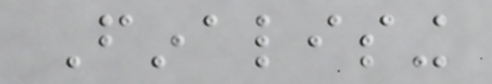Finalising
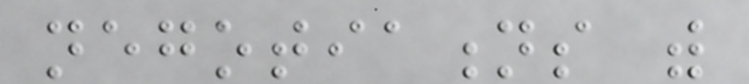negotiations with
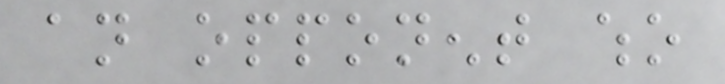an opponent who
